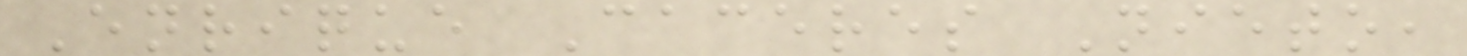Enrique Caceres Nieto,
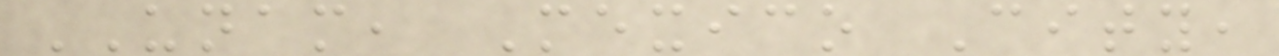UNAM, Mexico City,
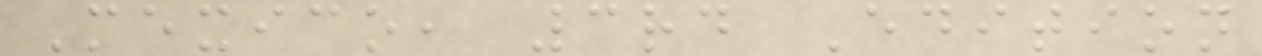Mexico, 3rd Edition
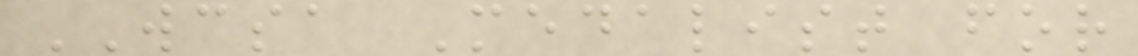WCSA Medalist for
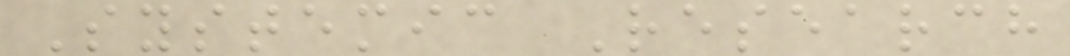Systemic Research
